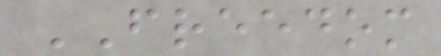FREEDOM
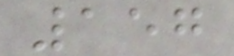157
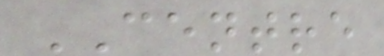CENTRE
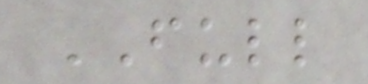FULL
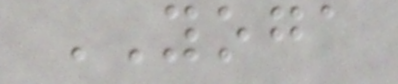YOGA
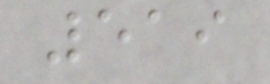519
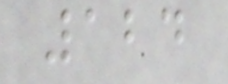124
